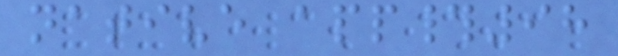native app#98
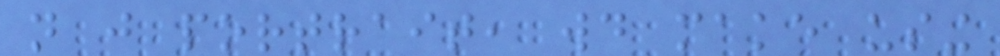not just portrait, would make using
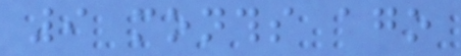9 months ago
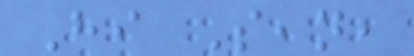Hi Sean,
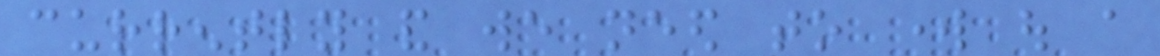currently and we need to work out a
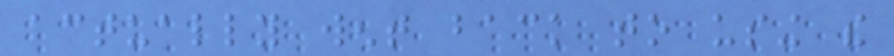actually went back to using the
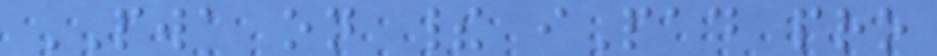PWA on their iPad pro
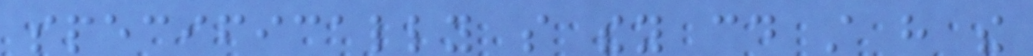specifically so they could still have the
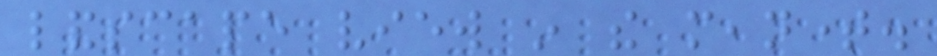landscape view in the meantime.
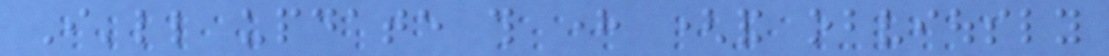I'll update this here (and obviously
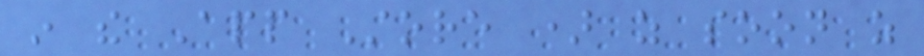in the App Store ) as soon as
